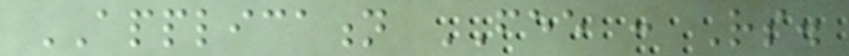APPLICATION FEE : Rs.
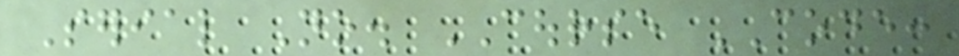Serial No. COURSE CODE:
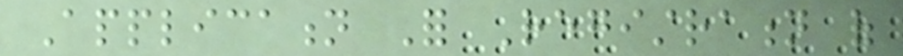Application For Registration of
